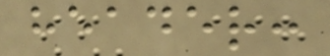header:
